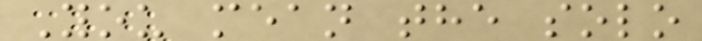You mean the solo
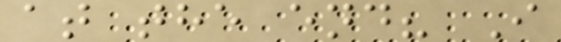at the end? I
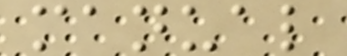manual
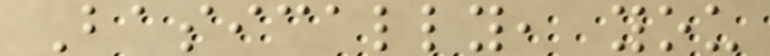Basically, you
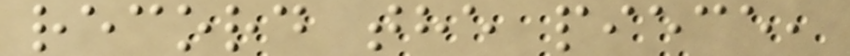record the piece,
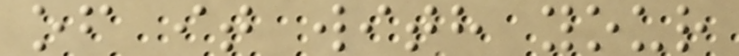of it with your
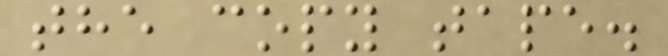the copy tape.
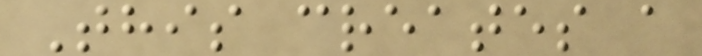This creates a
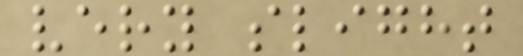very slight
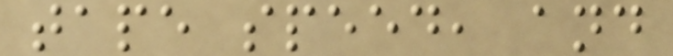tape speed, and
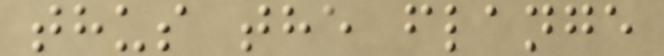thus the flange
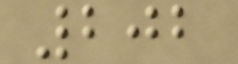202
